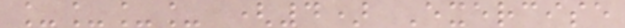____ (4) Exercise
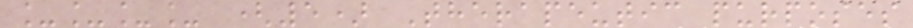____ (5) Therapeutic purposes
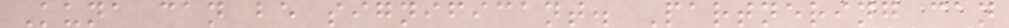Kuna can be significant. Partnering can
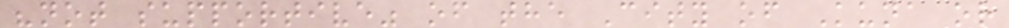"not supportive" of the City of Kuna or
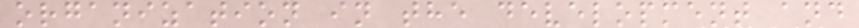organization in the development and
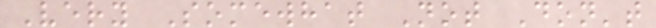Very Somewhat Not Don't
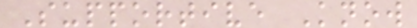Supportive Know
